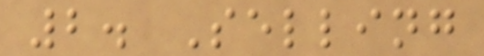2. Selling
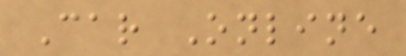Car Online
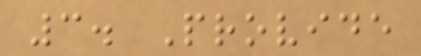3. Provide
